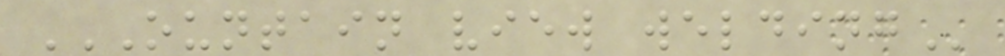OUNTAIN VIEW WELDING
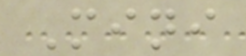Mini
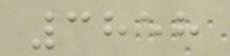3858
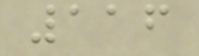116
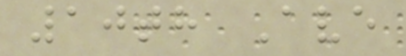10th Ave
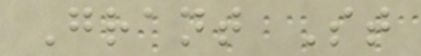Grant St
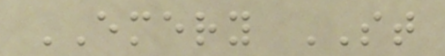EMERY ST
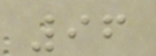96
